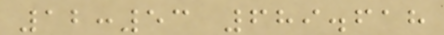12:53 689.618
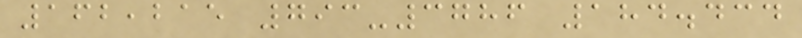162,215 793-3786 184.434
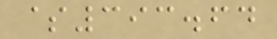$393.64
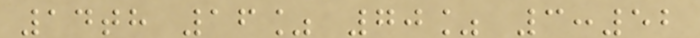14th 16% 70% 3:52
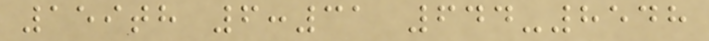159th 6:31 644-8548
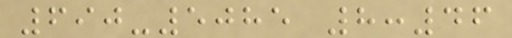690-5085 8:46
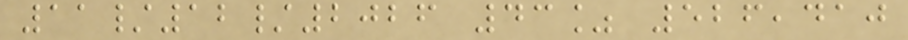11/12/2026 43% 526,410
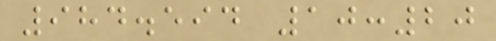984.594 10:20
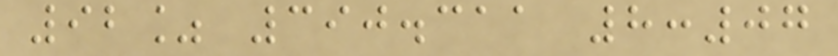92% 390.311 8:07
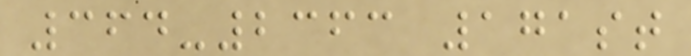364-2363 171st
